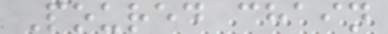Poured chain
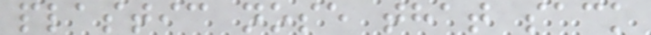plastic nose that sack
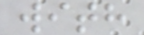with
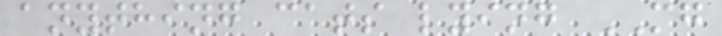anything cats lying MG
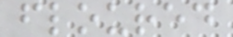floured
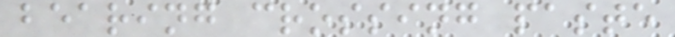bearing crossing paste
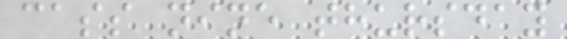cass nine thursday
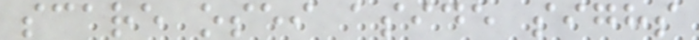scare osei aside sighs
